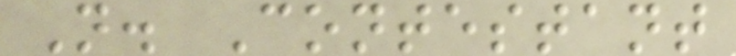N. Contestant
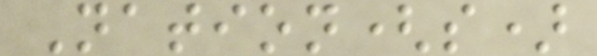Nation(s)
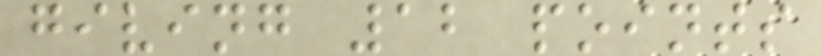giving 12 points
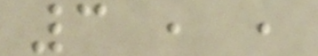3 , ,
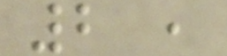2 ,
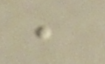,
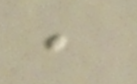,
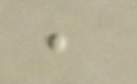,
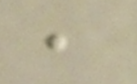,
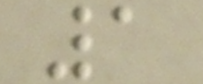1
